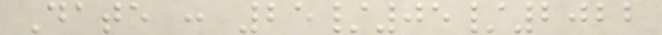Date : 25/05/2022
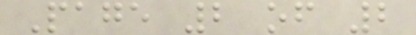Page 2 of 2
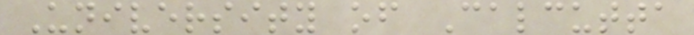University of Calcutta
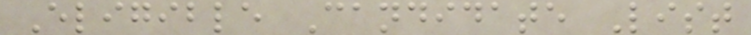Eligible Candidate List
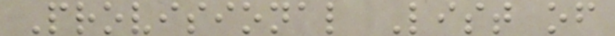Provisional List of
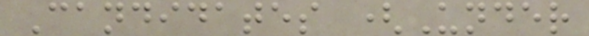Candidates (Under
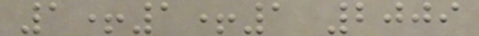1+1+1 2009
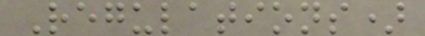Regulations)
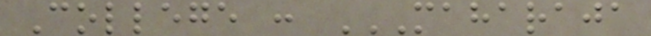College : MAHARAJA
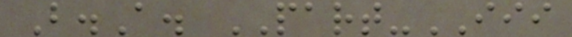B.A. PART-III
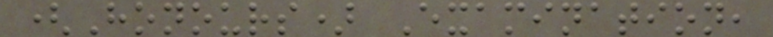(Honours) Examination,
